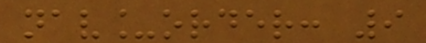nav_order: 9
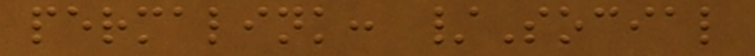permalink: /Social
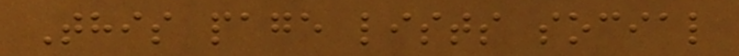This page lists social
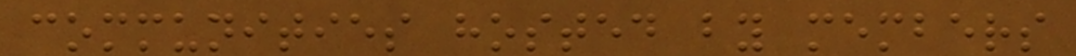communities hosted by members
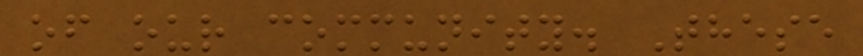of our community. These
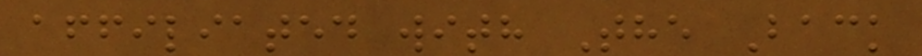affiliated with The Back
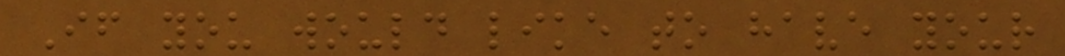If you would like to have your
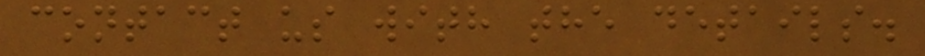contact us with the details.
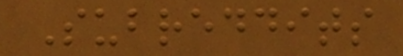Subreddits
